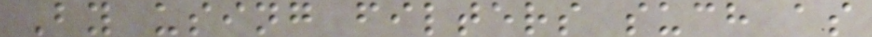By using filters such as
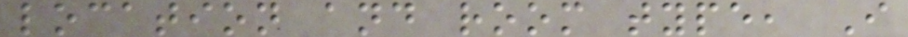location and room type, I
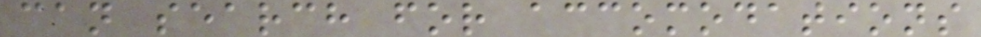can search for accomodations
